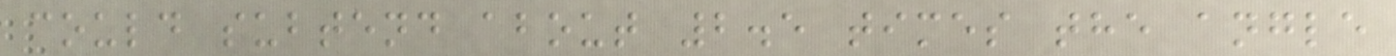could subtend about 2.5 times the angle
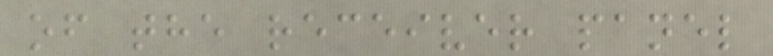of the receiver panel
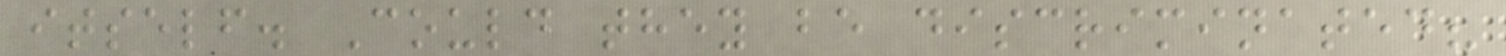itself. Could they be discriminated?
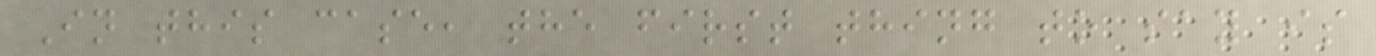In this case, the first thing to say is
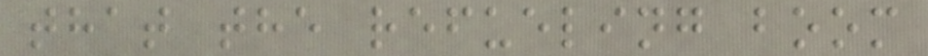that the refueling boom
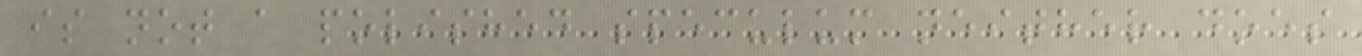is not a polished speculum neither does
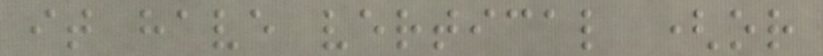it have vertical (or
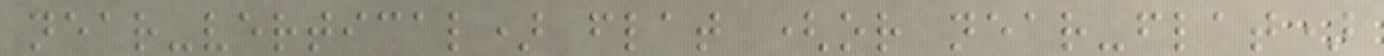near-vertical) flat (or near-flat)
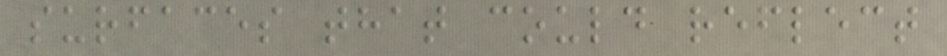surfaces that could reflect
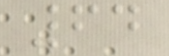64
